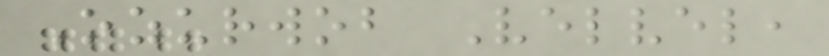Ozurwob Velvel,
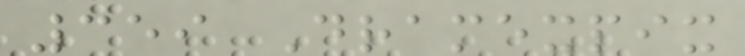359 Dramexpix
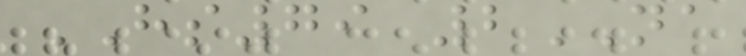HS79 2NA
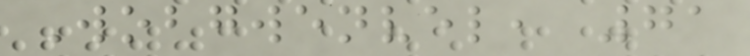Wobgwenvel, 71
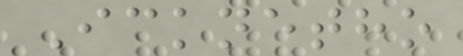Icknetho
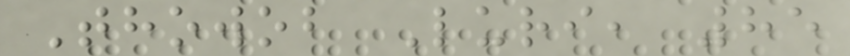Thowob Luri, 85
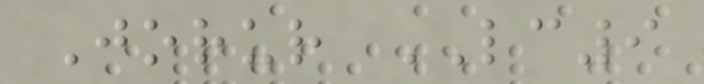Jorur LC9
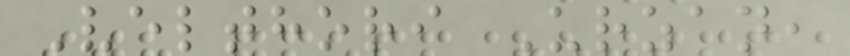Velthori Urzan,
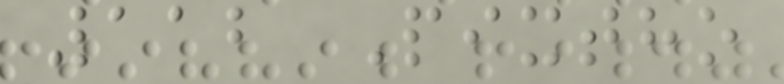112 Pixtho
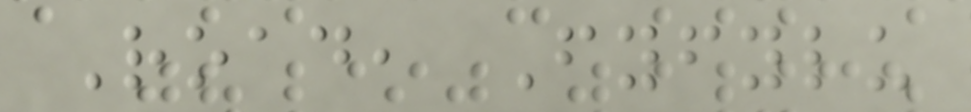Road, Fyfylu
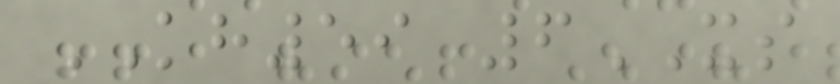KH59 6XS
